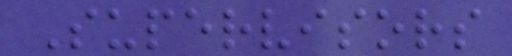Supervisors
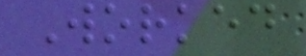Worked
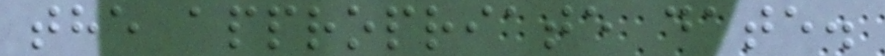the appropriate date.
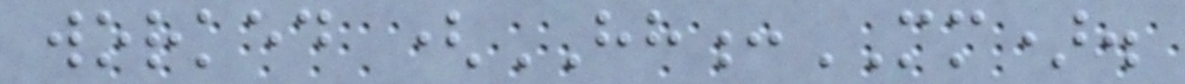worked (HH:MM).
